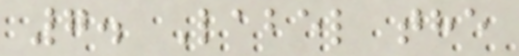7. Label the
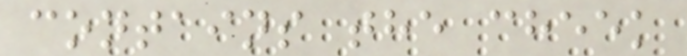contains the cheek
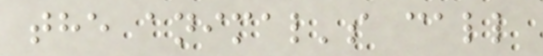the animal's call
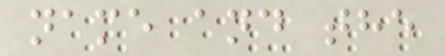name and the
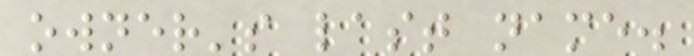owner's last name.
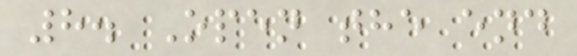8. Open the end
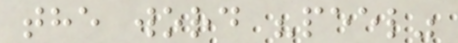the word "peel"
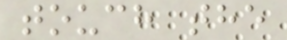touch the
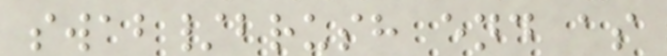swab/brush end as
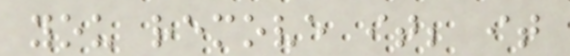you remove it; it
